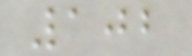102
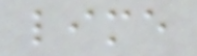lime
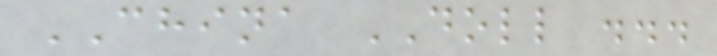CHINA DOLL ...
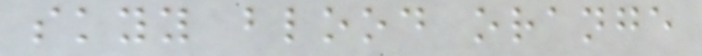skyy blood orange
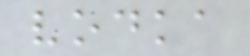vodka
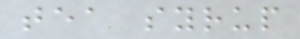tea syrup
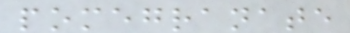pomegranate
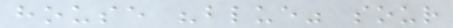house "blue" sour
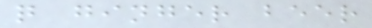q ginger beer
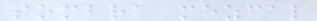sombra mezcal
